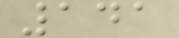141
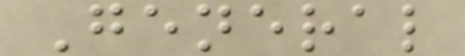General
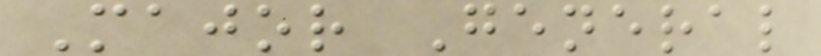Major General
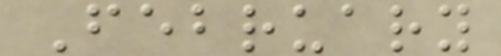February
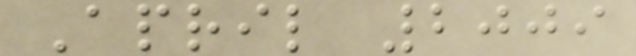April 2009
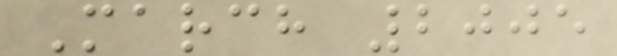March 2005
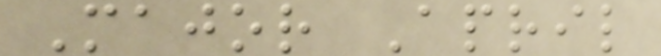Major April
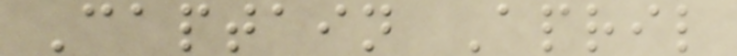Captain April
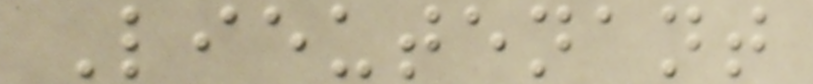Lieutenant
